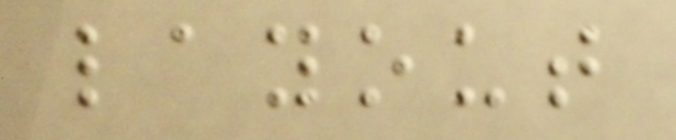layout
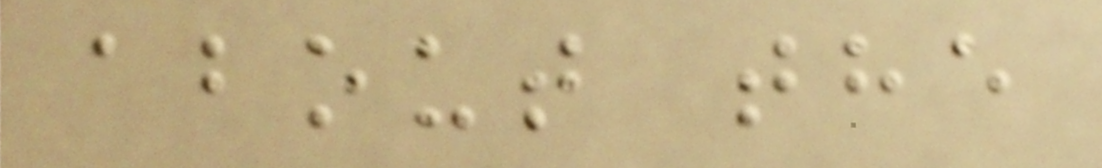about the
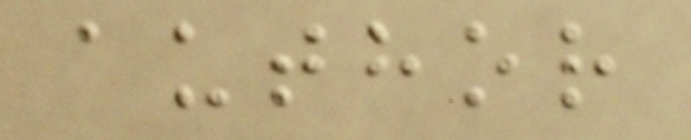author
